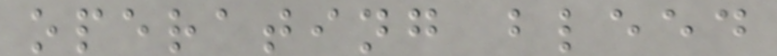operating bleed
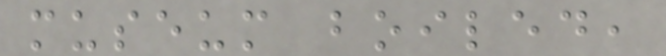museum boiled,
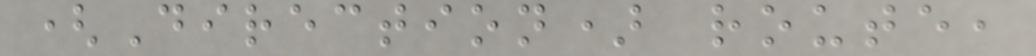(Direction) route,
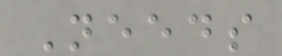Needs
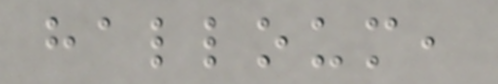halloum,
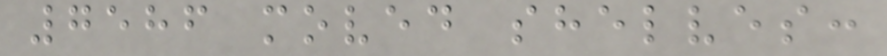7586 moved shelves:
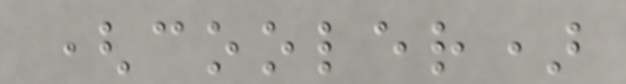(cooler)
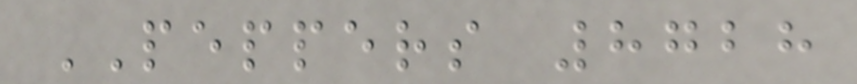PEPPERS 8728
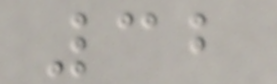32
